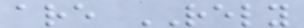are RELY
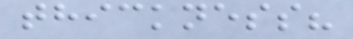thickness?
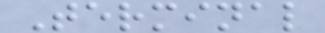Terminal
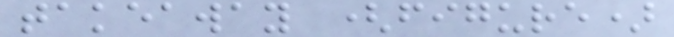takeaway (figure)
